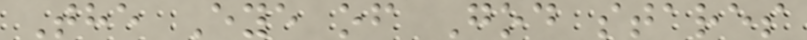The Eye of God stares
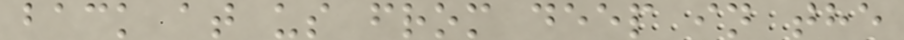back at us from deep in the
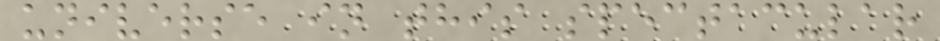universe in this spectacular
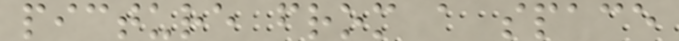picture from a space
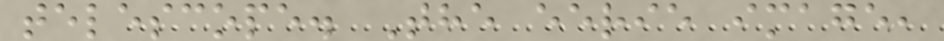telescope. The eerie image,
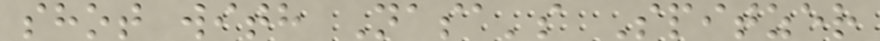shot with Nasa's Spitzer
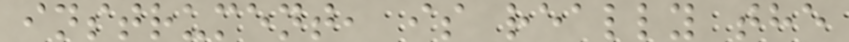instrument, is really the
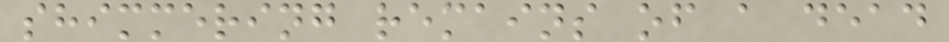shimmering remains of a dead
